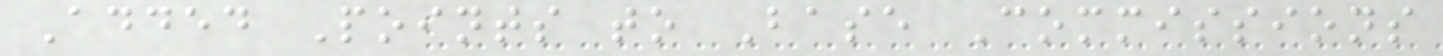Added Points to Base Commissions
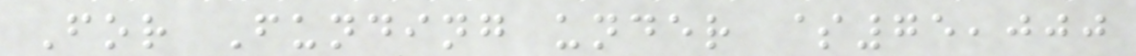For Funding under $75,000
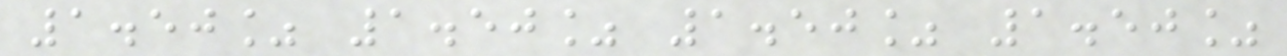1.50% 1.50% 1.50% 1.50%
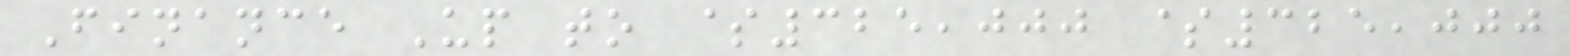Finance Up to $325,000 $325,000
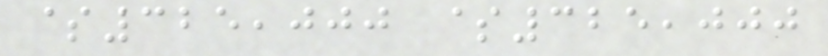$325,000 $325,000
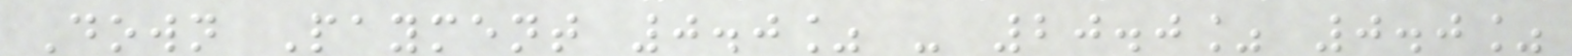Down Payment 0.0% - 20.0% 0.0%
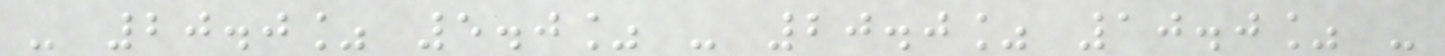- 20.0% 5.0% - 20.0% 10.0% -
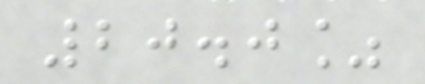20.0%
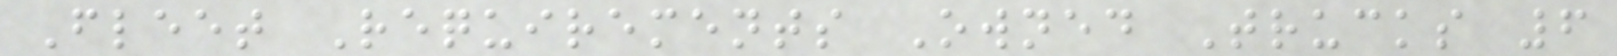Fleet Requirements Owned Trucks 6
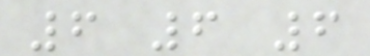6 6 6
